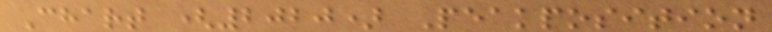Chart (2020) Peakposition
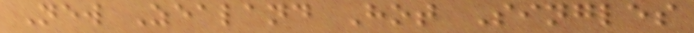New Zealand Hot Singles
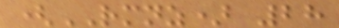(RMNZ) 28
